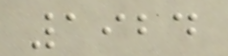1924
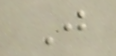J
